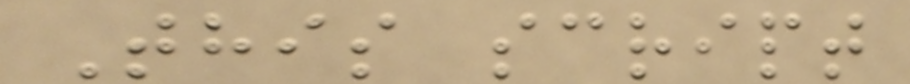This script
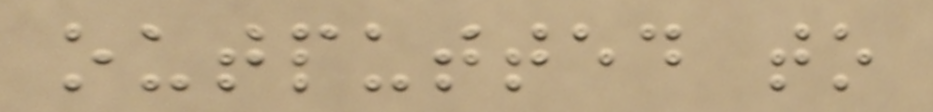outputted to
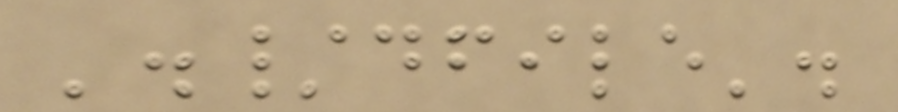'./dfile'.
